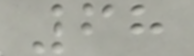68
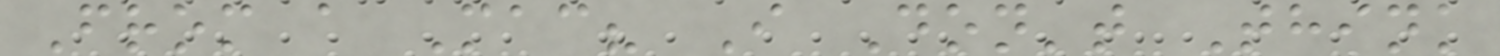From a Mac? I Don't Think
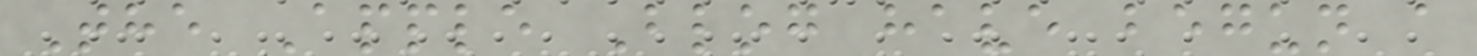The Apple Blog have begun a
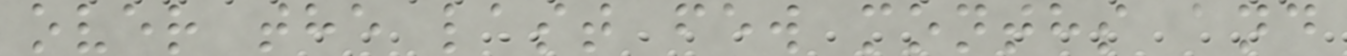over the last few months and
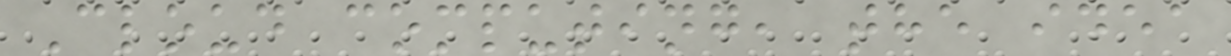Cloud computing, the idea
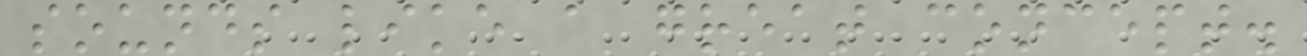sounds like a great concept.
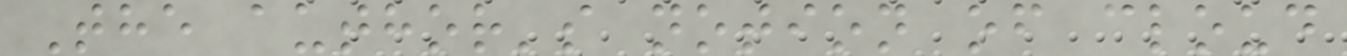The author's notion of cloud
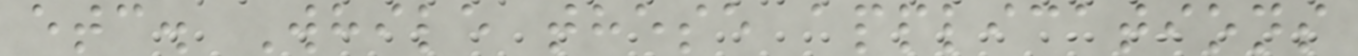etc. While these applications
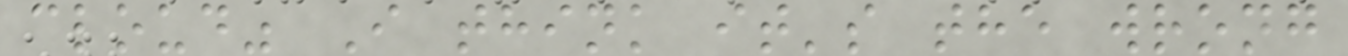cloud" I think it's the wrong
